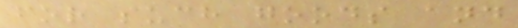for such goods and
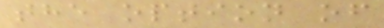the option of
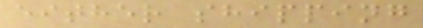either shipping
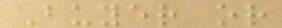Buyer or
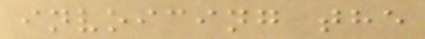invoicing the
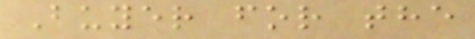Buyer for the
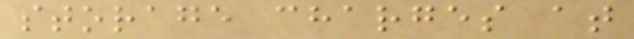storage charges at
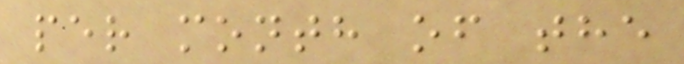per month of the
